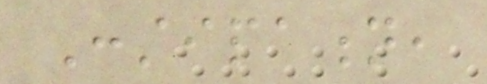Constipation,
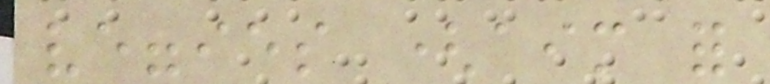veggies (aim for
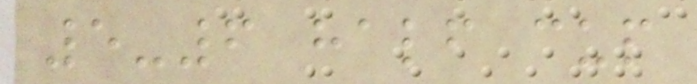5-6 half cup
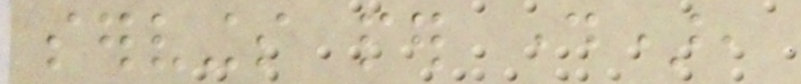servings per day),
